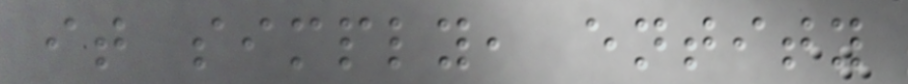it simply, entity
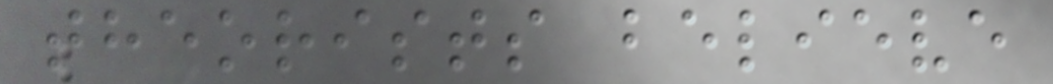theorists believe
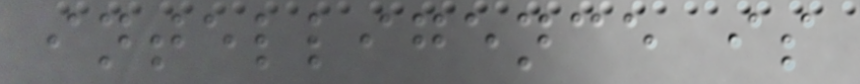intelligence is
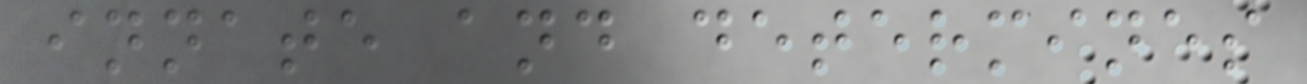innate and determines
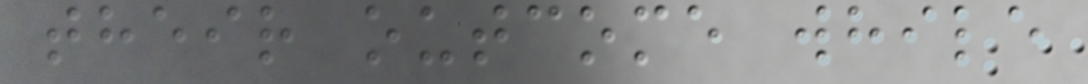their outcome while
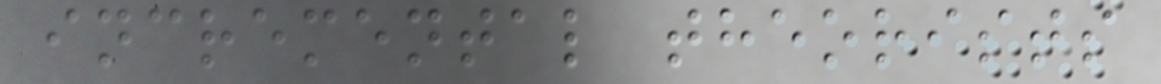incremental theorists
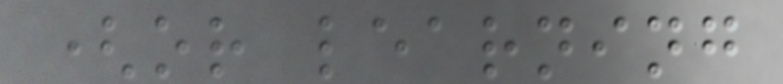(or learning
